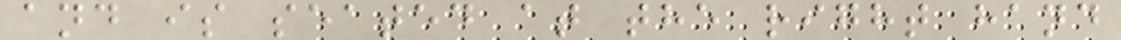and is seated at the right hand
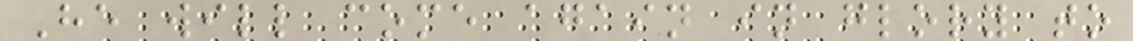He will come again in glory to
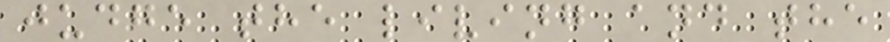judge the living and the
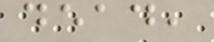dead,
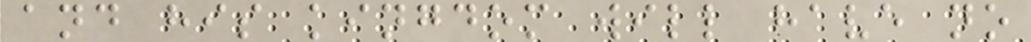and his kingdom will have no
